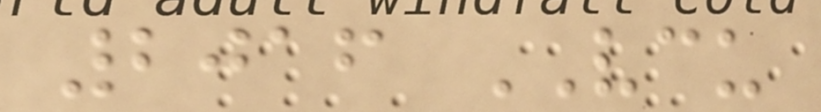2016 VCU
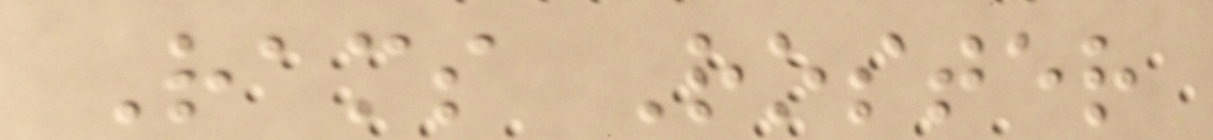Rams Roster
